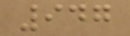947
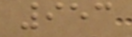953
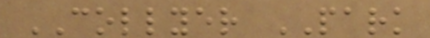COLLYER PARK
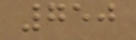750
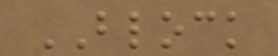BLOCK
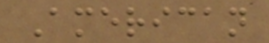American
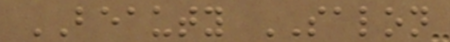BEAUTY SALON
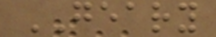GEARY
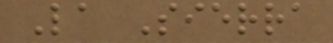La Sierra
